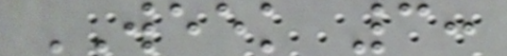WEEK 3:
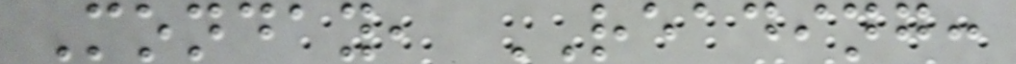Monday, READING:
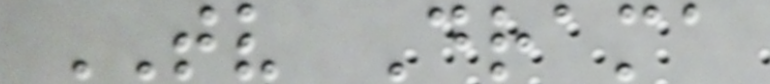TV Drama
